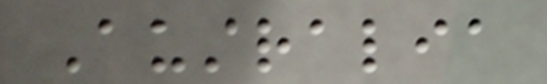Australia
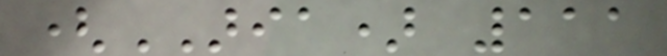(ARIA) 111
